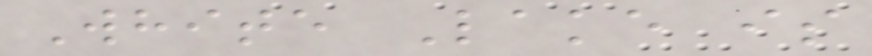White Lake is
